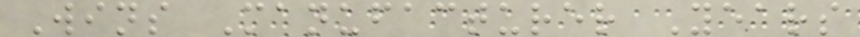Wins Manufacturer Years
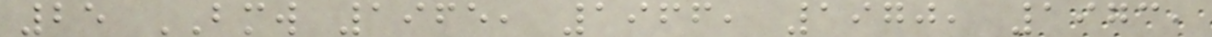25 BMW 1965, 1966, 1970, 1973,
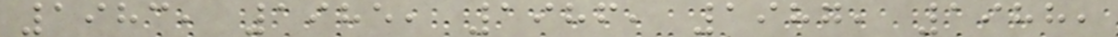1983, 1985, 1986, 1987, 1988,
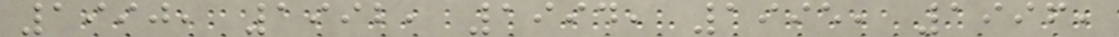1990, 1992, 1994, 1995, 1996,
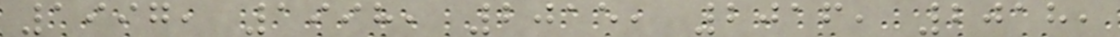1997, 1998, 2015, 2016, 2018,
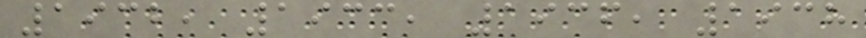1932, 1933, 1936, 1938
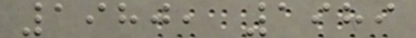1980, 1989
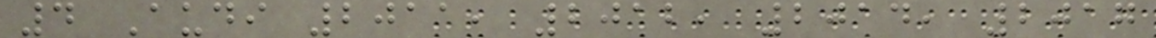4 Audi 2011, 2012, 2014, 2017
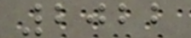2022
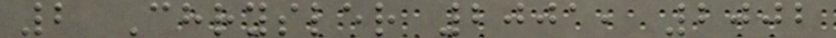2 Chrysler 2001, 2002
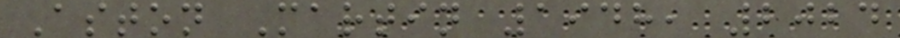Aston Martin 1948, 2024
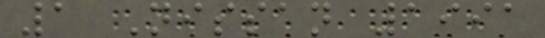1 Nissan 1991
